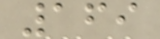169
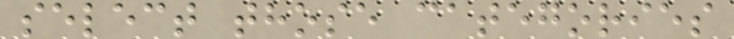select those categories
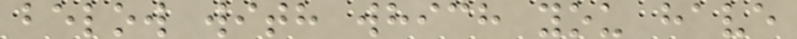below with which you have
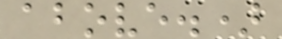above.)
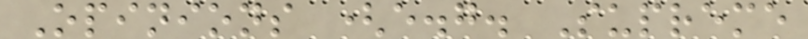Opinions (e.g. Supreme
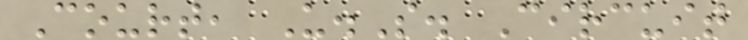Court, U.S. Circuit
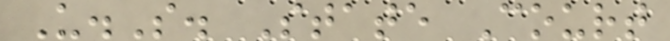U.S. State Court
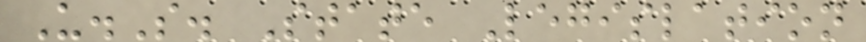U.S. State Legislation
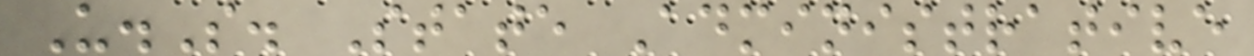U.S. State Administrative
